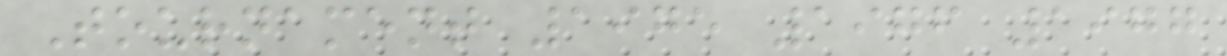Tournament 1975 1976 1977
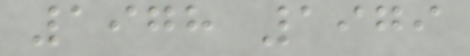1978 1979
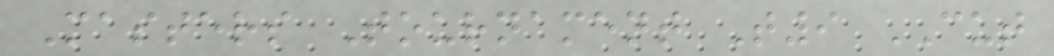Masters Tournament T9 CUT
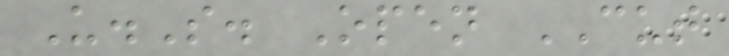U.S. Open CUT
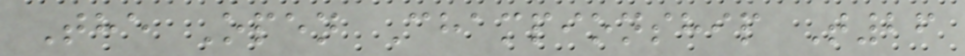The Open Championship T26
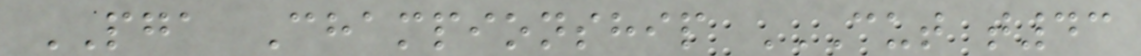PGA Championship CUT T43
